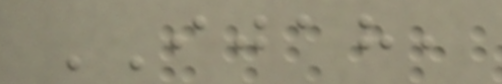IJAH,
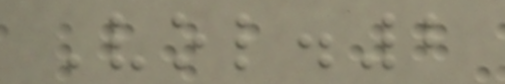Vol.2
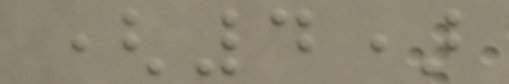(4)
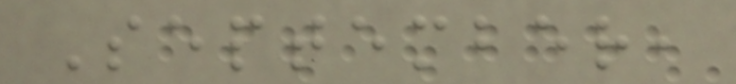September,
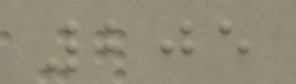205
